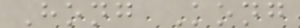Hong Kong
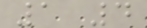1 4
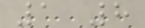1 8
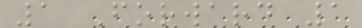1 Forward 1
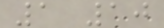1 10
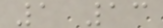1 13
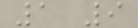1 9
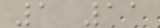1 11
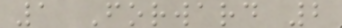1 Forward 2
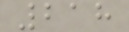218
